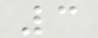3
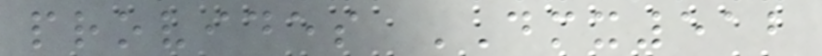provides DMX512
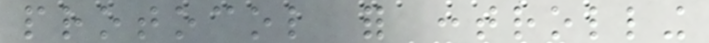protocol for controlling
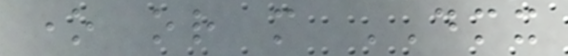one or more DMX
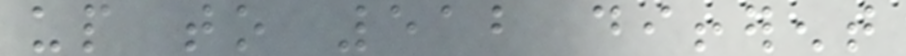up to 512 different
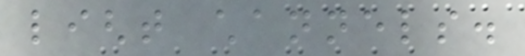light channels.
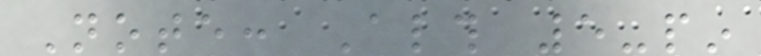Note: Although 5-pin
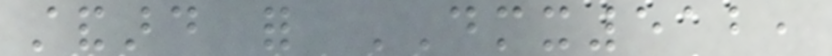standard for DMX512,
